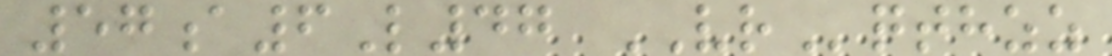57a6L47 VRqthzz
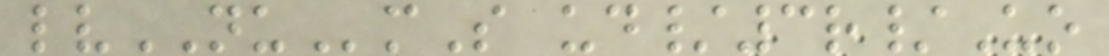lvNUmS ud/3r/Uo
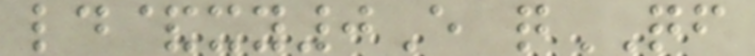ld&xy0E qQF
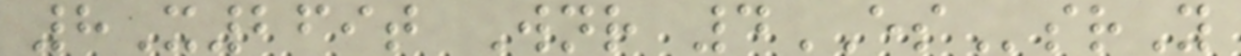8X269t Wnr 4ESsrY
